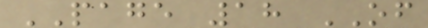PAGE 18 OF
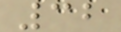32
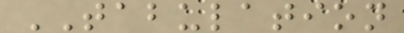TABULATION
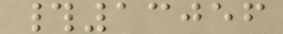#13056
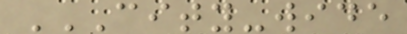CITY-WIDE
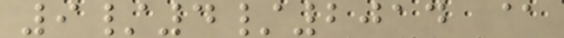9/4/2014 @
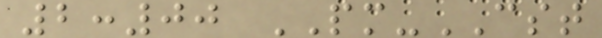2:00 PM-CST
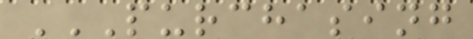PURCHASING
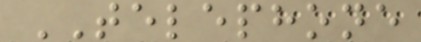TELEPHONE
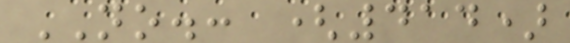NO.: (414)
